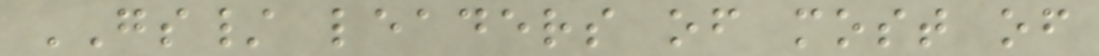GS/ leaders of most of
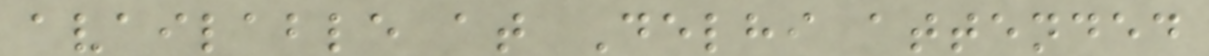available at Delhi attended
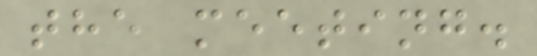the meeting.
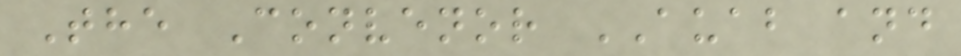The Convenor AUAB and
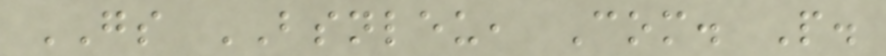GS BSNLEU, Com. P.
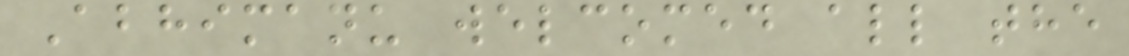Abhimanu welcomed all the
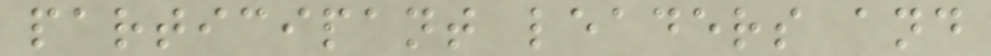participant leaders and
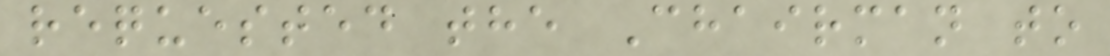requested the Chairman to
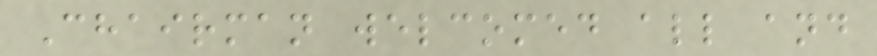Chairman welcomed all and
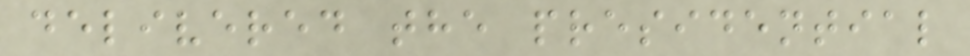delivered the presidential
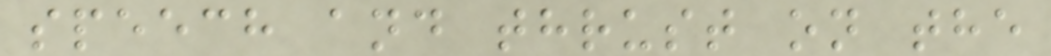speech and thrust on the
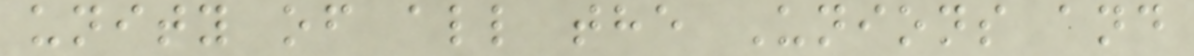unity of all the Unions and
